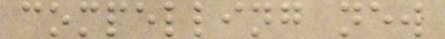compelling new
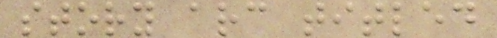story arc titled
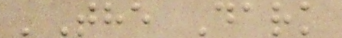'The Dark
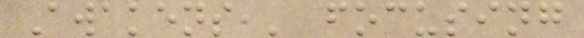Awakens,' focusing
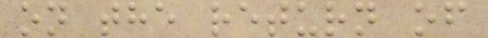on the return of
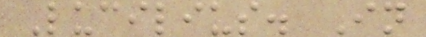Lucilius. In
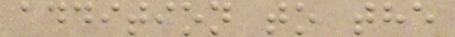addition to the
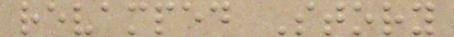revamped Story
